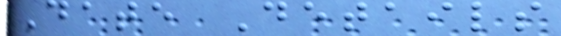Date Details
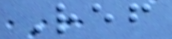Ref
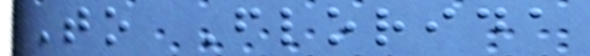To Florida
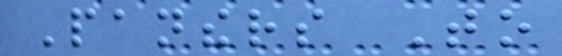Panthers To
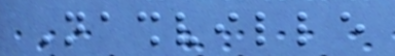Nashville
